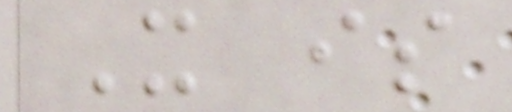It is
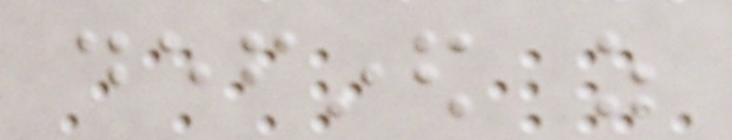defined as
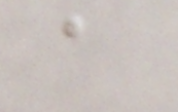a
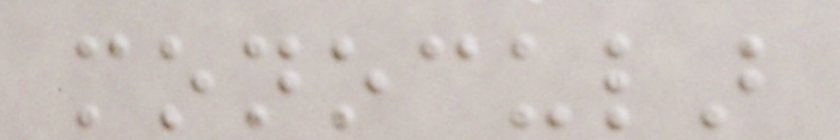monocular
